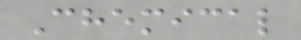Chemical
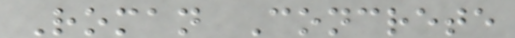Roman Concrete
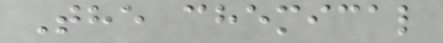The chemical
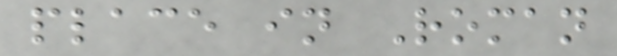place in Roman
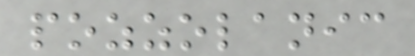pozzolanic
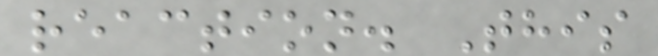reaction. This
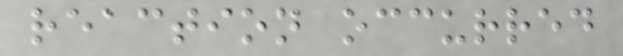reaction occurred
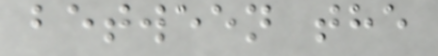between the
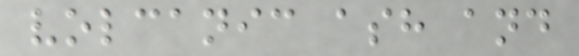volcanic ash and
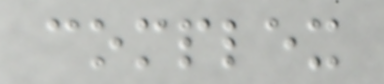complex
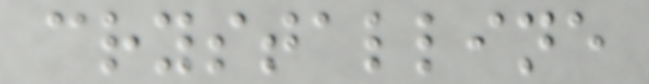crystalline
